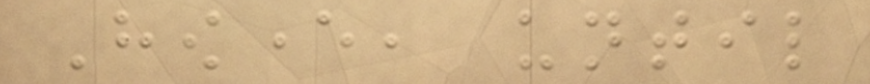However, until
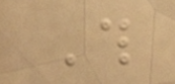This
